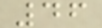46
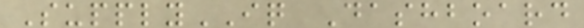SupplyIQ Dashboard
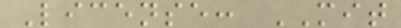License: MIT
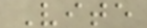Vite
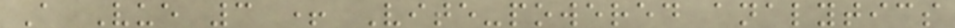A Vue 3 + Vite-powered analytics
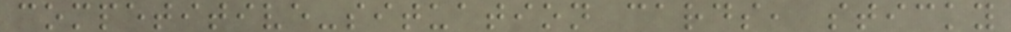competitive-situation cards, sticky
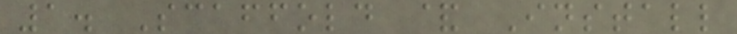1. Scaffold & Install
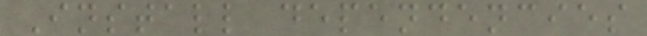Install dependencies
